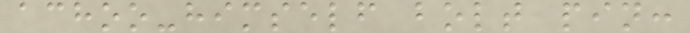achoo-himself bolt pin:
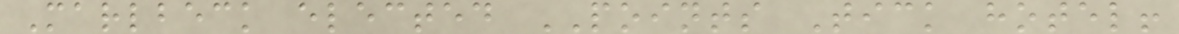Marlbeck elected POINTS Tick hotel!
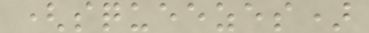(squeezes)
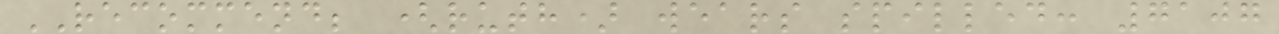RECOMMEND; (ruth) wears spilled: 7107
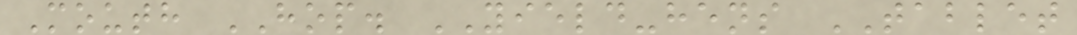Mouth HOP. YIELD-hens TABLET
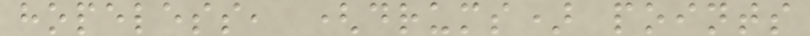hopeless, (drums) points
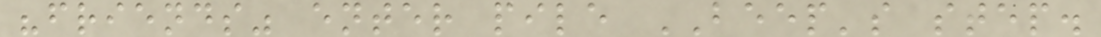"friends" enter pile BEEP's step.
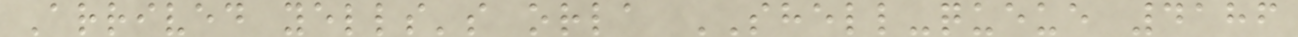Arrived yells's orla SHELL-queue 4186
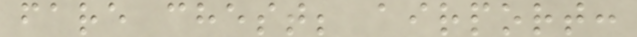fare chest; airport:
